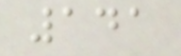141
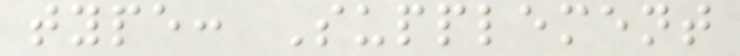type: Supplement
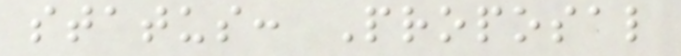status: Proposal
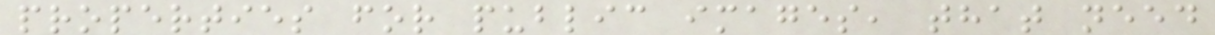properties for public images, that need
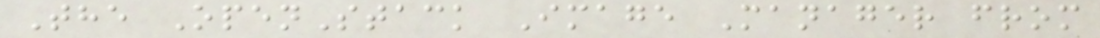The OpenStack Image Manager from
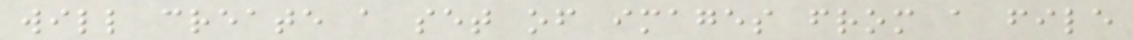will create a set of images from a file
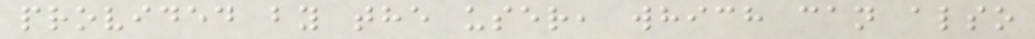provided by the user, which can also
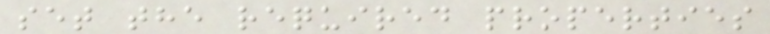set the required properties
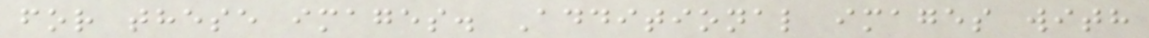for these images. Additional images with
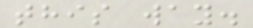this way.
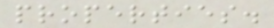properties.
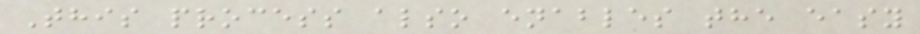This process also enables the easy
